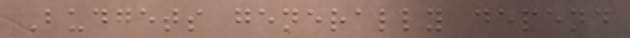Budgets generally depend
